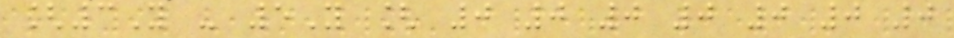[3Y - 5Y [ 0 0 0 0 0 0 0
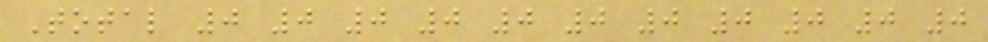Total 0 0 0 0 0 0 0 0 0 0 0
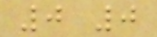0 0
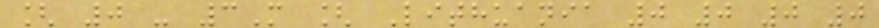[ 0 - 3M [ Lithuania 0 0 0 0
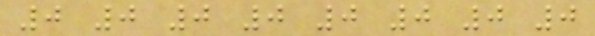0 0 0 0 0 0 0 0
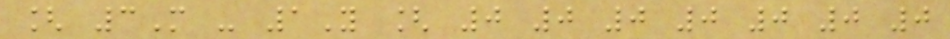[ 3M - 1Y [ 0 0 0 0 0 0 0
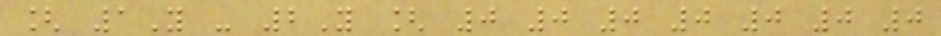[ 1Y - 2Y [ 0 0 0 0 0 0 0
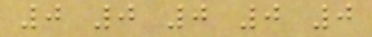0 0 0 0 0
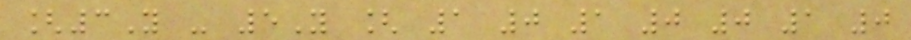[3Y - 5Y [ 1 0 1 0 0 1 0
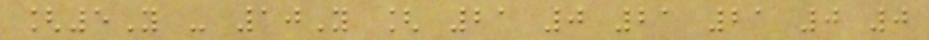[5Y - 10Y [ 21 0 21 21 0 0
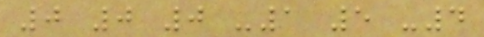0 0 0 -1 5 -4
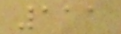111
